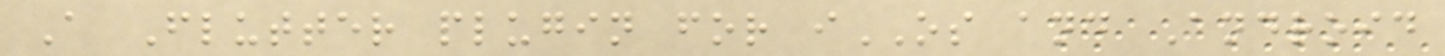A Flutter plugin for iOS and Android
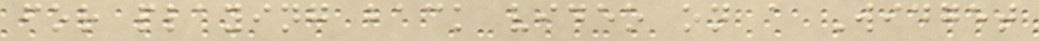for playing back video on a Widget
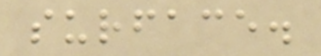surface.
